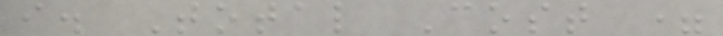i. Total Cost =
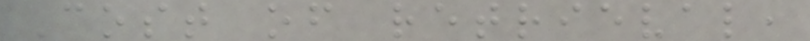Cost of retrieval,
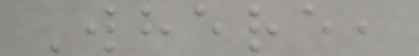Where,
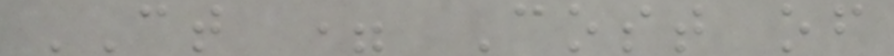CT = Cost of
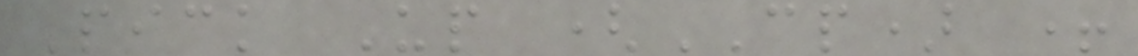Pick Up (CP) +
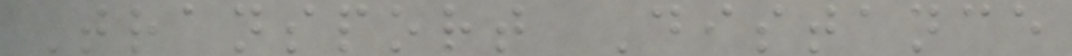Transport Distance
